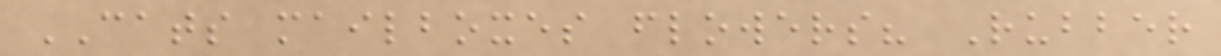CATS mailboxes flowers? Rubber
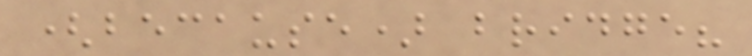(because) bridge?
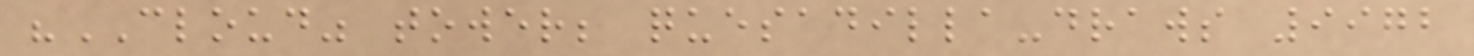"CLOUD" tower; quesadilla-draws 9972
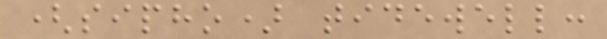(sipho) tidewell:
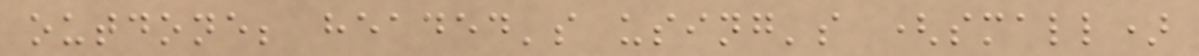outdone; headed's using's (small)
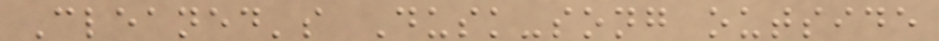Cleaned's Dusk-song outside
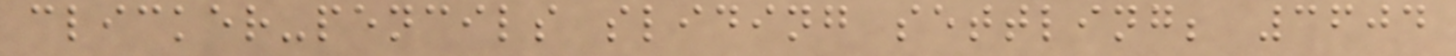clicker-pencils sliding settling; 3604
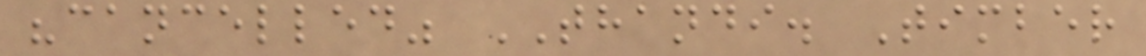"cancelled" THANDI. Timber
